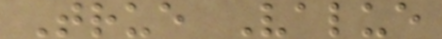True Value
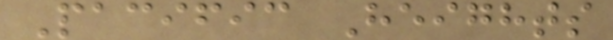Pacific Heights
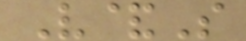V&S
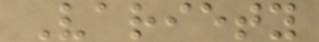Variety
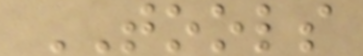TOOLS
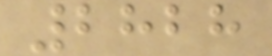2828
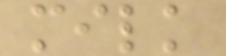milk
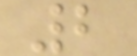2
